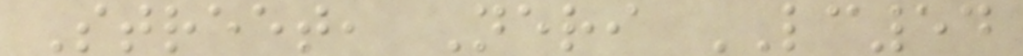Street, Neri LC54
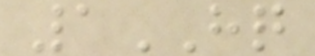1HQ
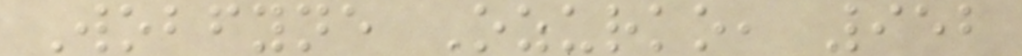Wobfyne Ozurko, 952
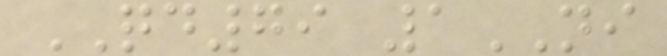QD79 1NI
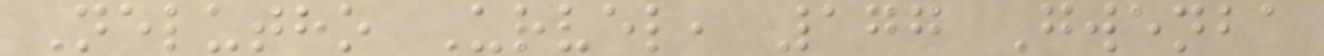Nelutho Urvel, 177 Gwenba
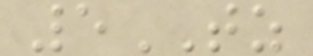5TZ
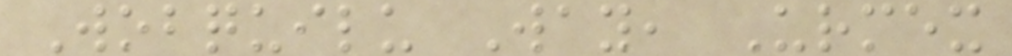Wobquilu Way, Urmex
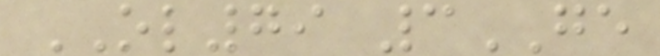OL79 3GE
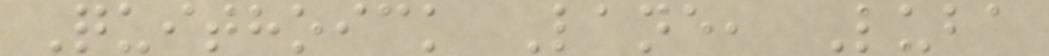Quithoick Lane, Luba
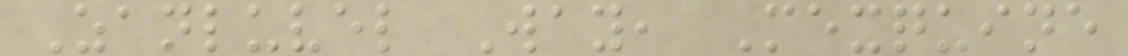Zanluvel Way, Mexquine
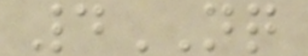4NQ
